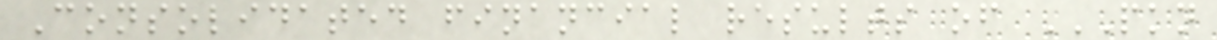Consolidated financial results of PKN
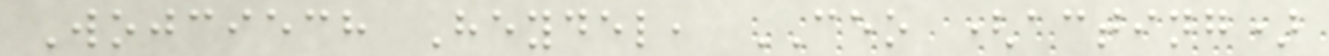Wojciech Heydel, CEO (acting)
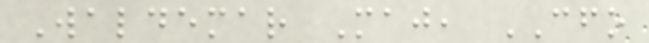Waldemar Maj, CFO
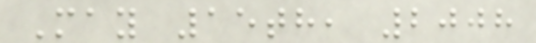May 15th, 2008
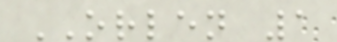ORLEN 1
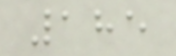185
